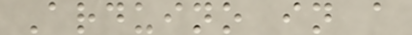Arduino in a
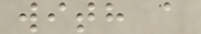with a
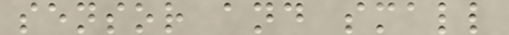sensor and small
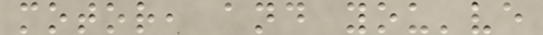motor, and you've
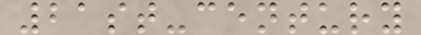21st-century
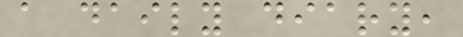a daily diary,
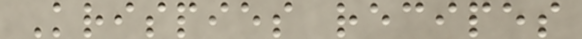Krispies recipes
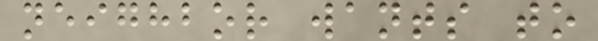neighbor wants to
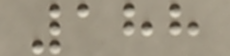188
